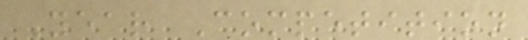Year Competition
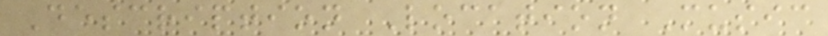Description Location Music
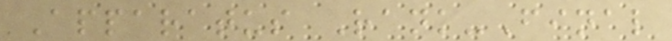Apparatus Rank-Final
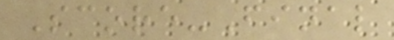Score-Final
